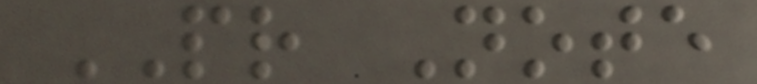PR Note
